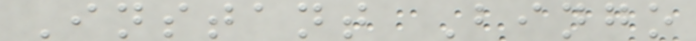Instant Bingo
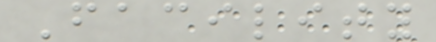Facility
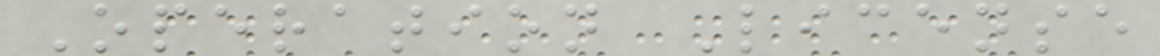Operation License
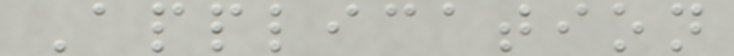Application
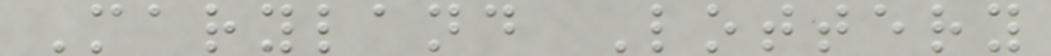Maryland Lottery
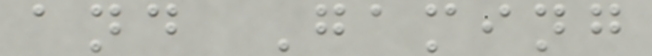and Gaming
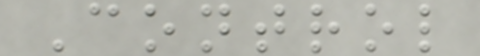Control
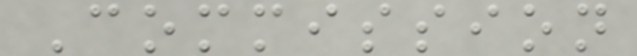Commission
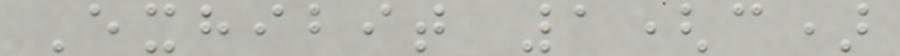Exhibit 1(c)
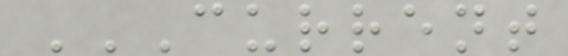CURRENT
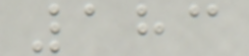183
